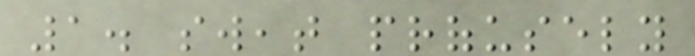1. sweat profusely
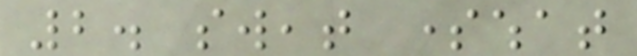2. sweat somewhat
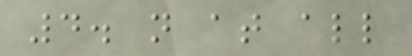4. not at all
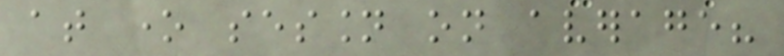at one session on average?
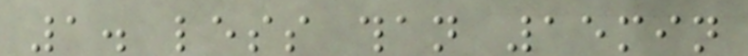1. less than 15min
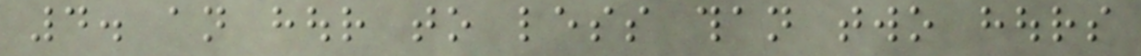4. an hour to less than two hours
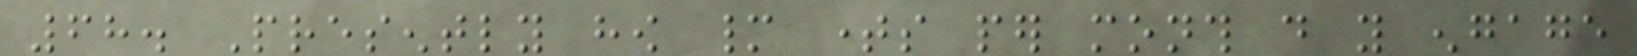68. Presently how many times per month do you engage
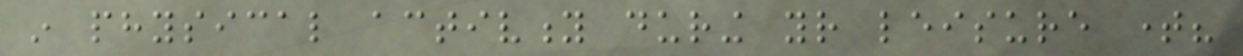in physical activity during your leisure time?
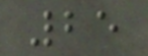25
